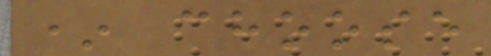* choose
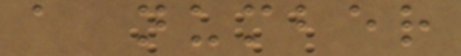a number
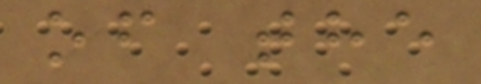of the
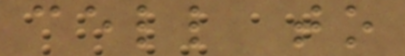cell to
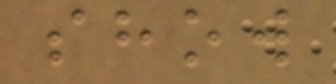show
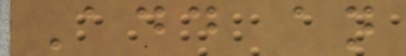Add an
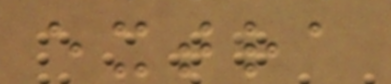extra
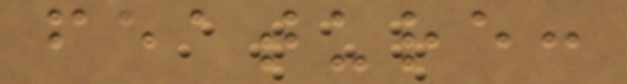feature:
